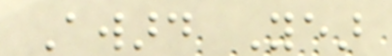Award Year
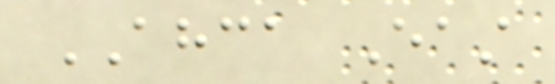AHCA East
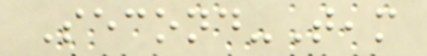Second-Team
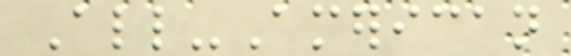All-American
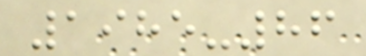1985-86
